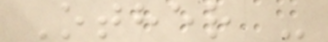Other -
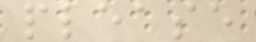please
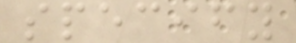specify
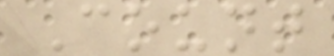Count
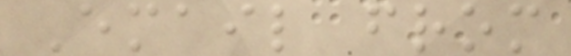Email from
